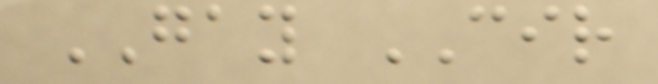GAY CIR
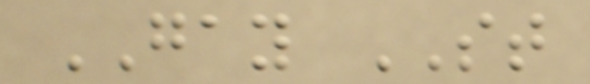GAY ST
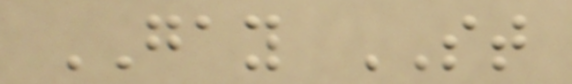GAY ST
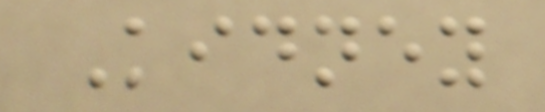Kidney
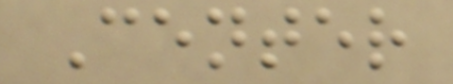Center
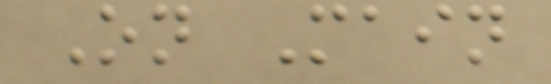On Main
